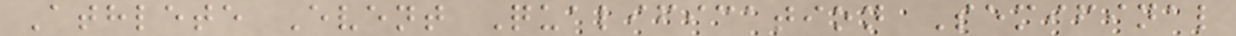Athlete Event Qualification Semifinal
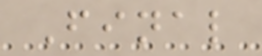Final
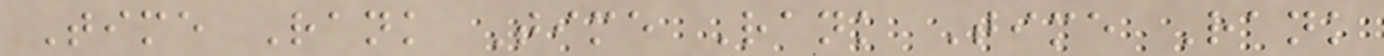Time Rank Time Rank Time Rank
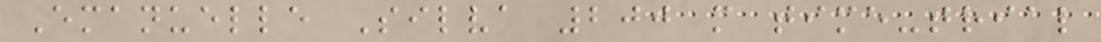Emanuelle Silva 200 m time-trial
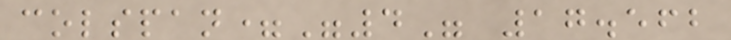colspan="4" 17.562
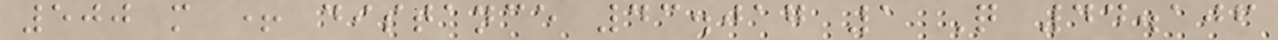500 m + distance 43.017 1 Q 44.106
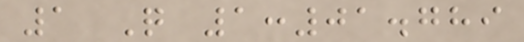1 Q 1:01.789
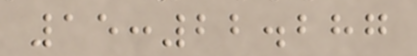15:22.287
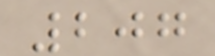207
